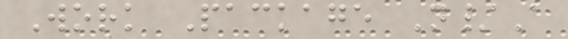Work Package N/A
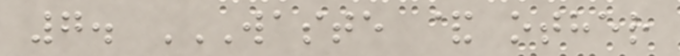7. WASTE & OTHER
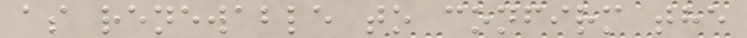as renewable to confirm the
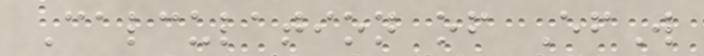Calculation of EfW
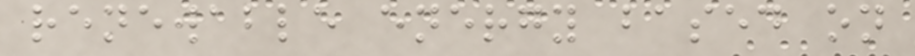renewable energy based on
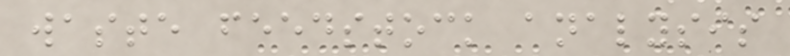waste feedstock analysis
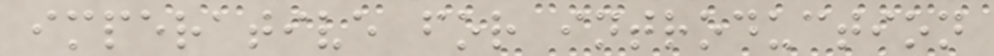imperative for introduction
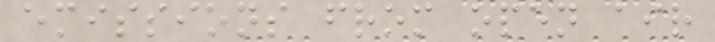emissions from open air
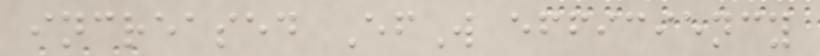increased EfW efficiency
